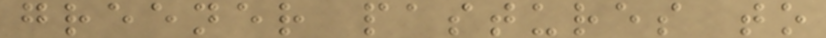greener pastures to
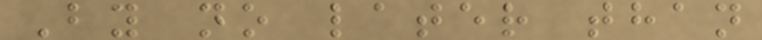By no later than
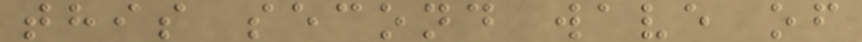this second wave of
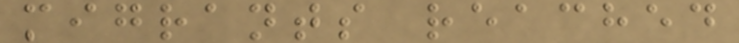migrants reached
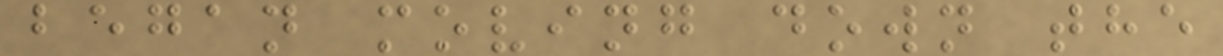began moving down the
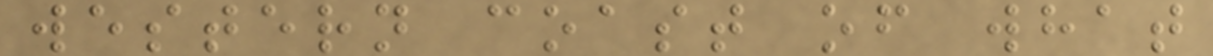western coast of what
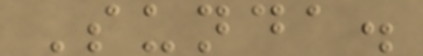Sunda.
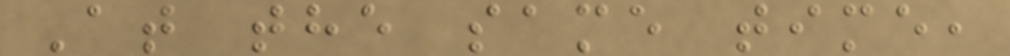At the same time,
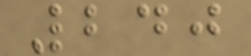240
